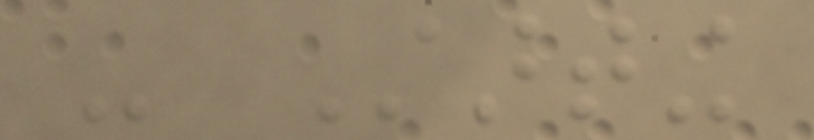- Starting
